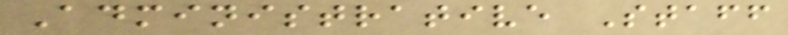Administrative Staff
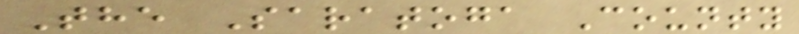The Saratoga County
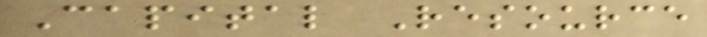Capital Resource
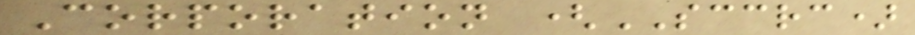Corporation (SCCRC)
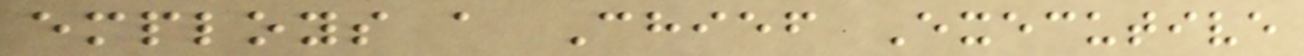employs a Chief Executive
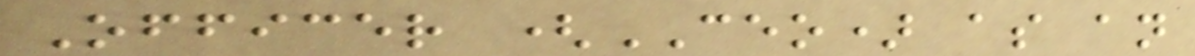Officer (CEO) as an
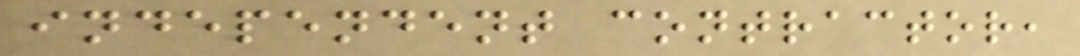independent contractor,
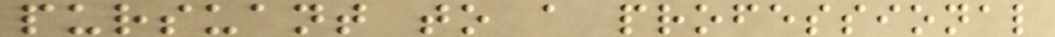pursuant to a professional
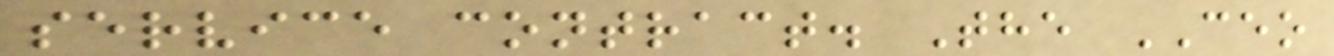service contract. The CEO
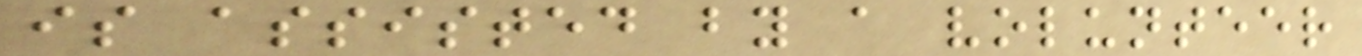is assisted by a volunteer
